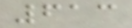613
